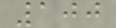100
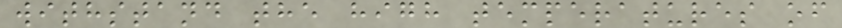withstand the high temperatures of
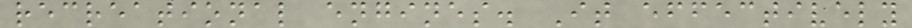recreational engines. It effectively
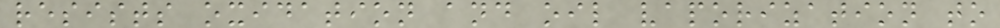resists oxidation and oil vaporization to
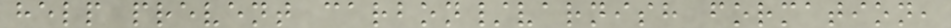help prevent carbon/varnish formation,
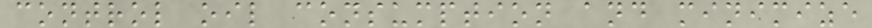control oil consumption and minimize
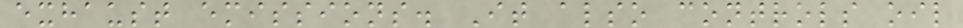exhaust emissions. It also controls oil
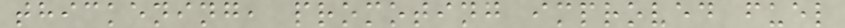thickening, promoting improved fuel
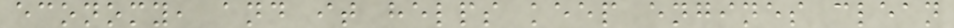economy, and it helps keep engines clean
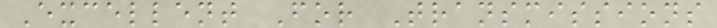Excellent For Transmissions
